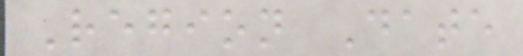Region Date
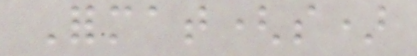Format(s)
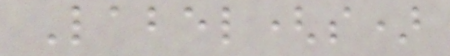Label(s)
